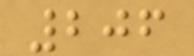206
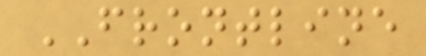FRONTLINE
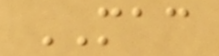MAC
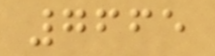7665
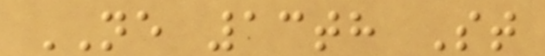NE 13th St
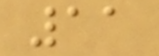11
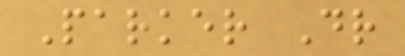Parker Dr
